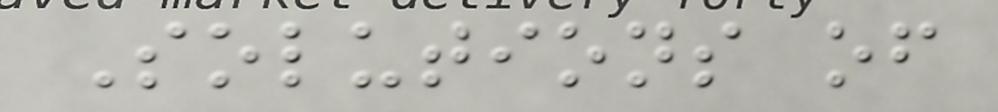Solutions of
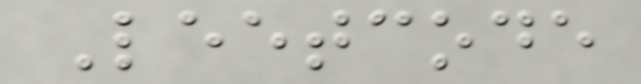Leetcode
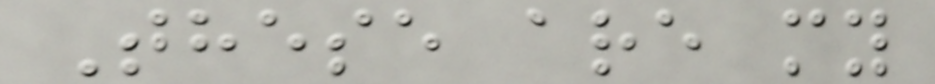These are my
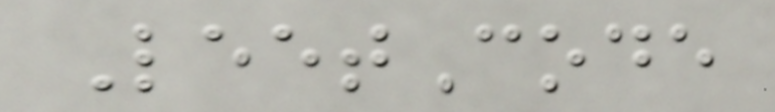LeetCode
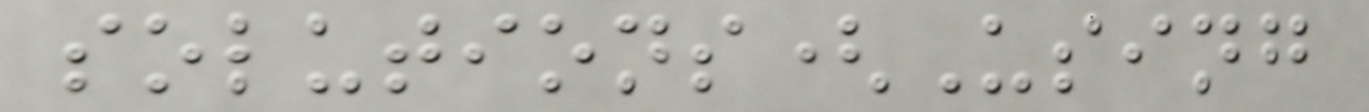solutions(Using
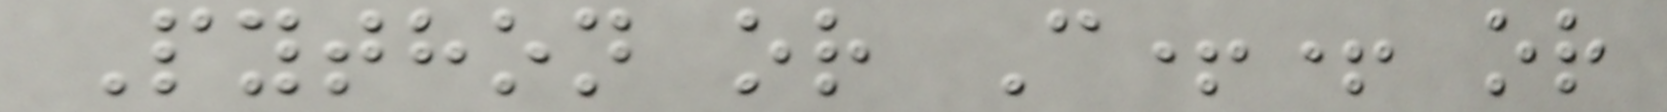Python or C++ or
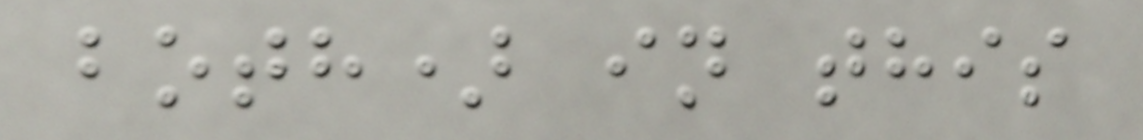both) in this
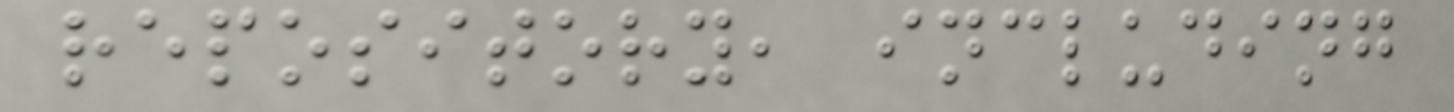repository, including
